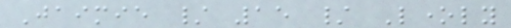Jaimie / 15 / Lonely
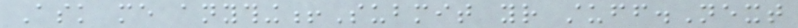Ask me anything!Submit your stuff.Next
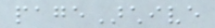pageArchive
